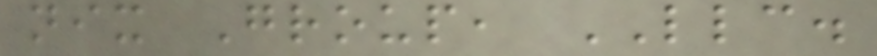nix Group, LLC.
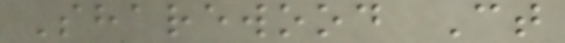Sharewood Ct
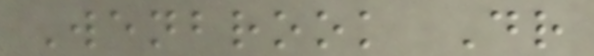Wenbrook Dr
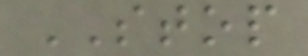STOP
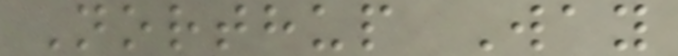Northup Way
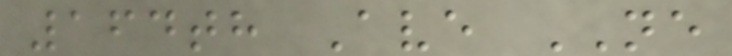164th Ave NE
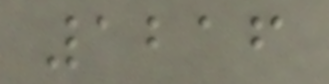1216
